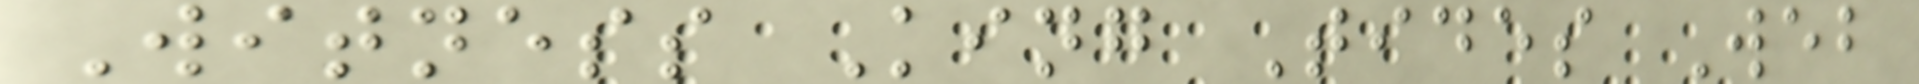Witness King Tides Web
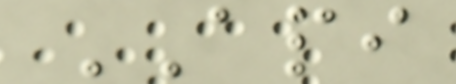API
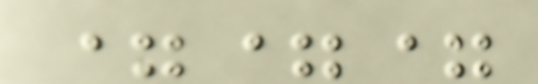===
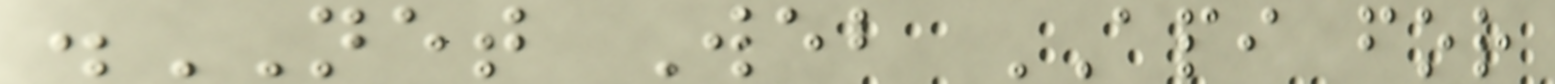.NET Web API for
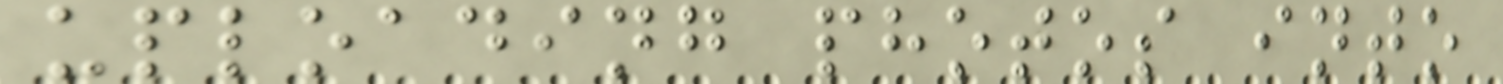uploading photos into
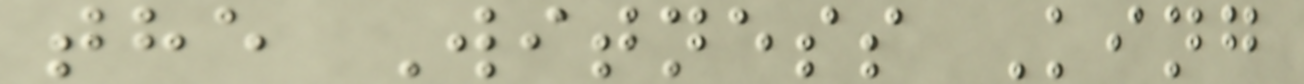the Witness King
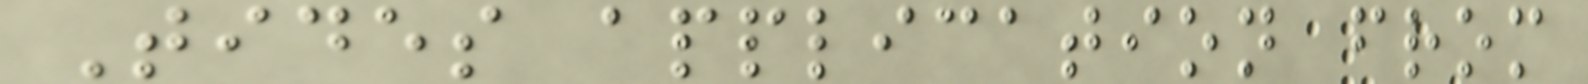Tides application from
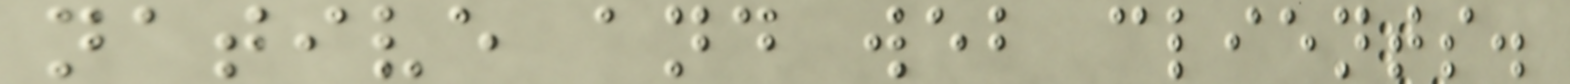native and web clients.
